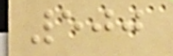500
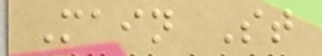Main St
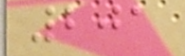201
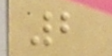2
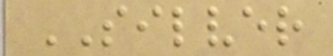SILVER
